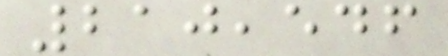210,546
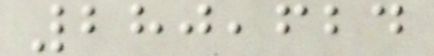280,624
